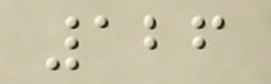126
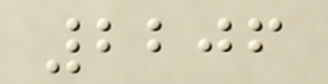2206
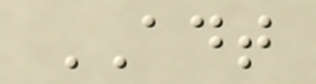ADT
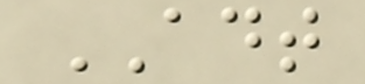ADT
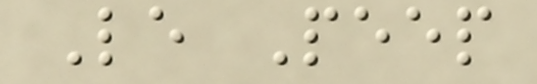Le Peep
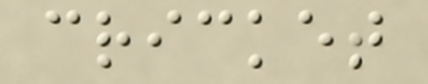cricket
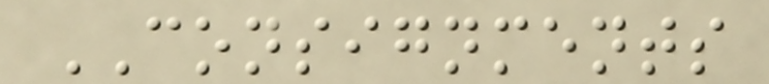CONSIGNMENTS
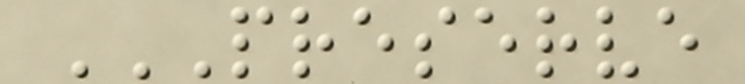PRESERVE
